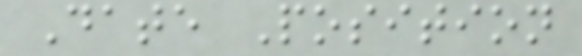Date Position
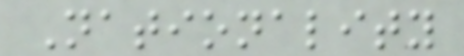Nationality
